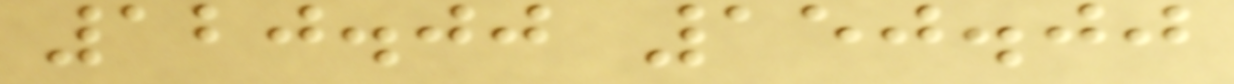120.00 150.00
